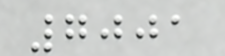7001
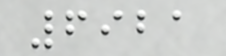6921
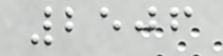2506
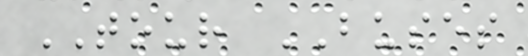TOUR BUSES
